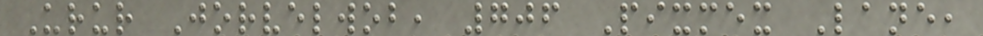Urur Jorvelwob, 706 Pixmex Lane,
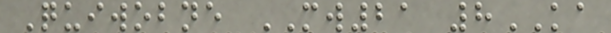Quiwobne MW21 8KA
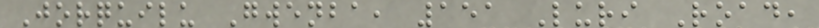Jorquilu Gwenba, 151 Luri Road,
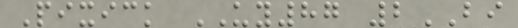Pixick UY87 2BI
